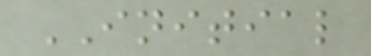INITIAL
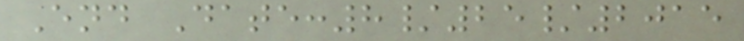End Date:8/25/2015
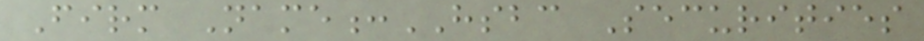Firm Name:HSBC Securities
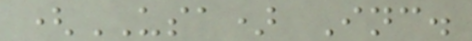(USA) Inc.
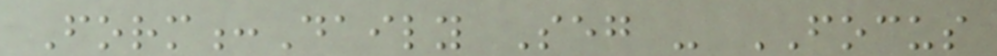Form:Daily Seg - FOCUS
